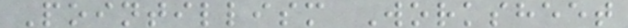Pointillism Worksheet
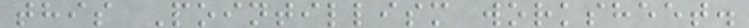this Pointillism worksheet.
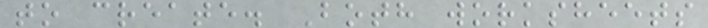to create. Both worksheets
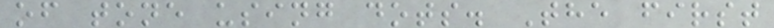of tone using dots. The first
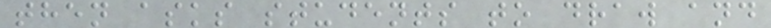then asks students to draw and
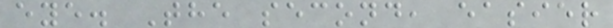eye. The second, easier
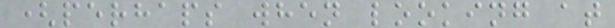(perhaps when looking at
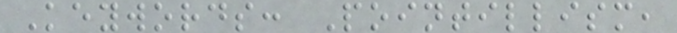Keywords: Pointillism,
